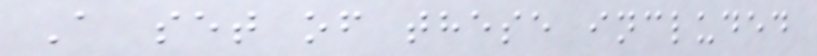A set of these included
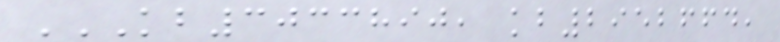KB3033890, KB2952664,
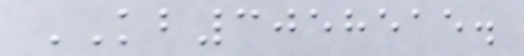KB3058515.
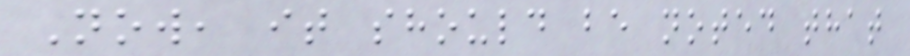Now, it should be noted that
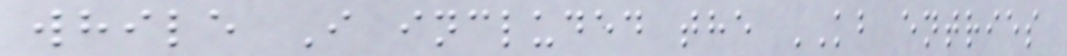while I included the KB entries
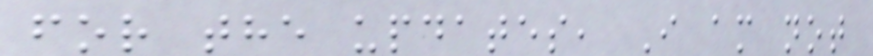for the updates, I am not
